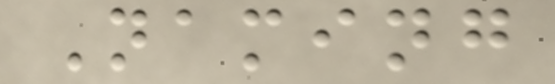Naming
